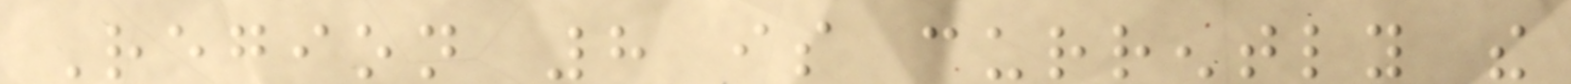Region 8 is currently the
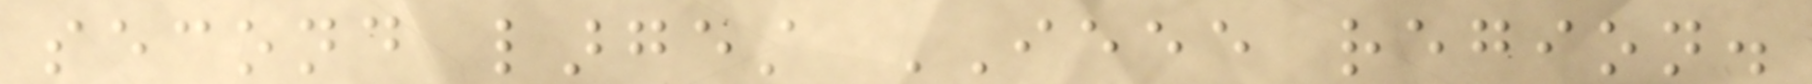second largest IEEE region.
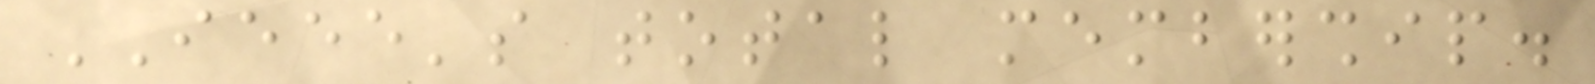IEEE's total membership.
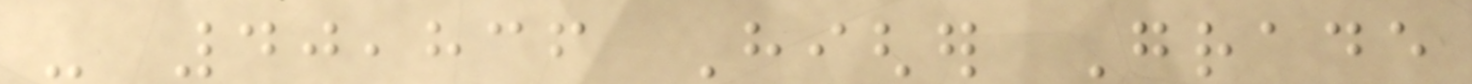- 40,836 Higher Grade
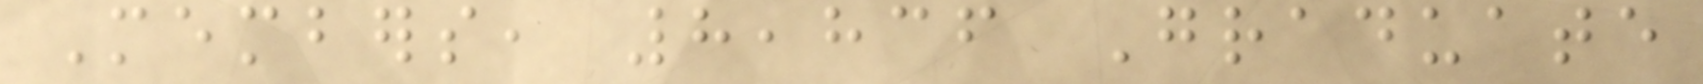Members, 8,836 Graduate
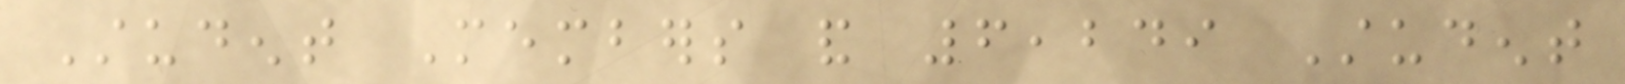Student Members and 6,249 Student
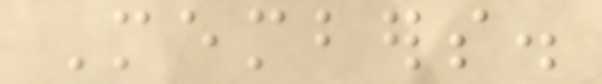Members.
